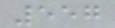557
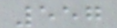557
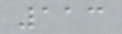113
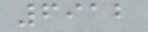6912
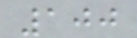100
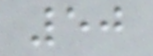50
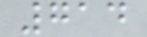714
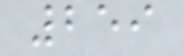259
